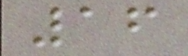16
